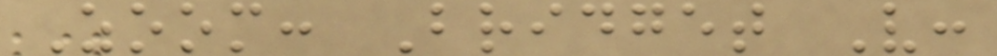Zoom: Bridget V:
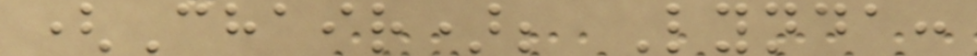(Chair); Lynda:
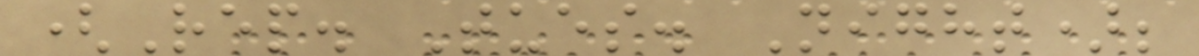(Rep. Tues. Night);
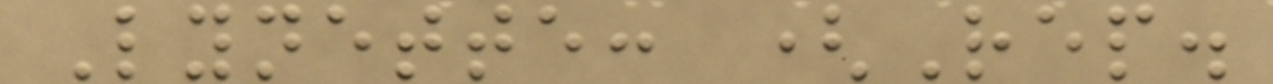Lynette: (Rep.
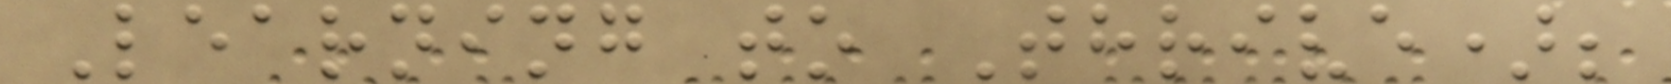Learning to Thrive);
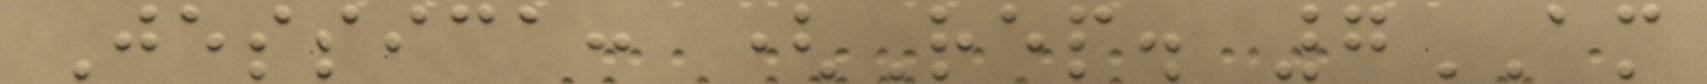Jessica: (Rep. 7AM
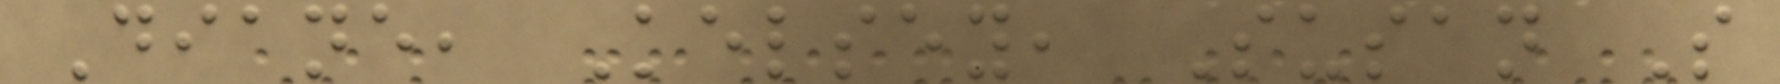Diane, Kelsey, Susan S
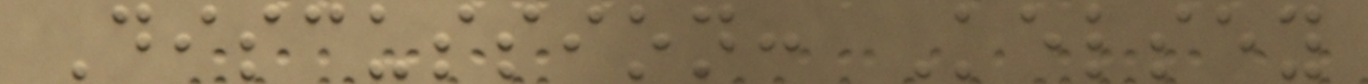Discussion: Kelsey
